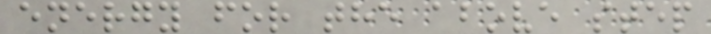energy for the above step
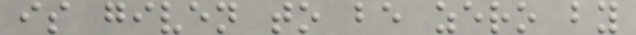is given to be zero by
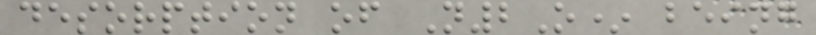desorption of N2O* being
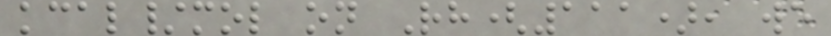kcal/mol on Rh(111), we
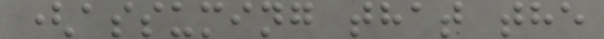(assuming that the
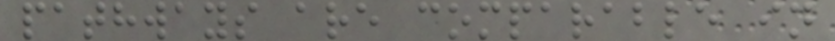pathways are comparable in
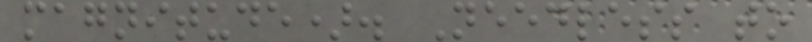magnitude). Needless to
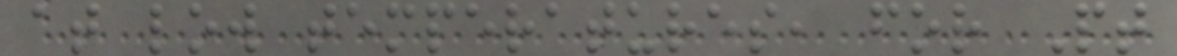at low temperatures, for Pt
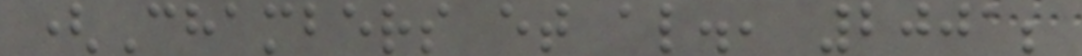(Chambers et al., 2001;
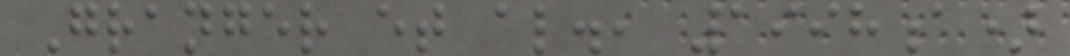Granger et al., 1998a)
